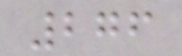276
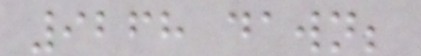9268 dawn;
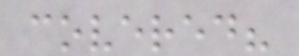covered?
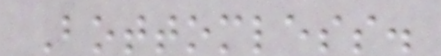Bottomless.
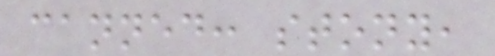canned: stony,
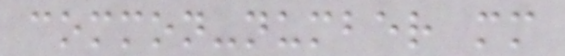common-number mm
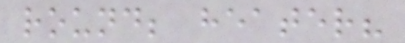round; heater?
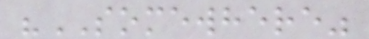"SOMEWHERE"
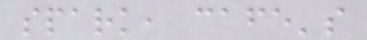spark, cafe's
